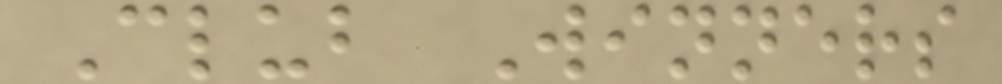Club Winners
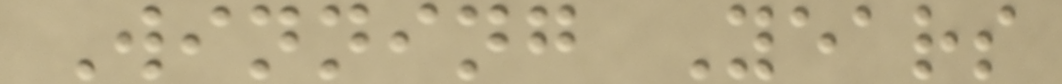Winning Years
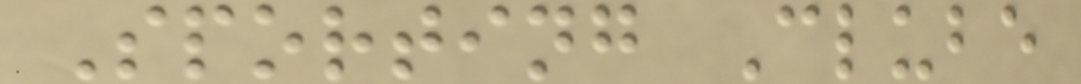Sporting Clube
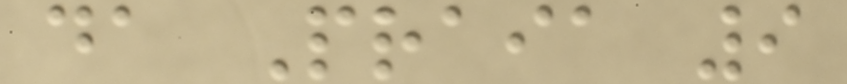da Praia 9
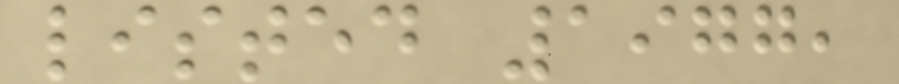listed 1977,
